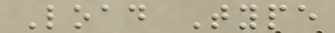Load Type
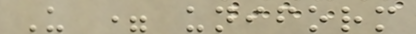U = uniform
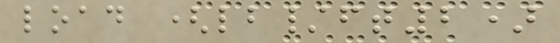load (lb/ft2)
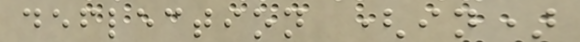deflection (in)
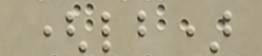(lb)
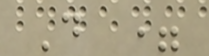D =
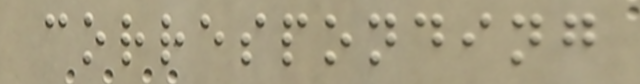corresponding
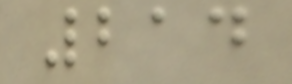214
